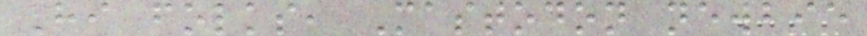Hi folks, Mastodon newbie
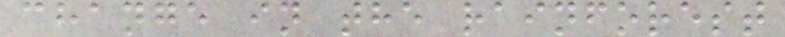change in the rainforest
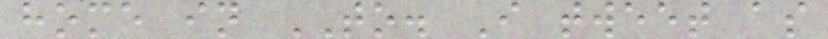home in TO. I tweet as
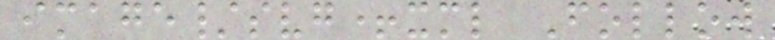image/svg+xml Follow
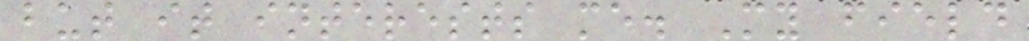but it interests me. My field
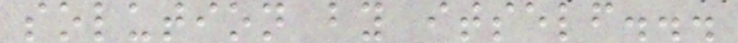solution by itself...
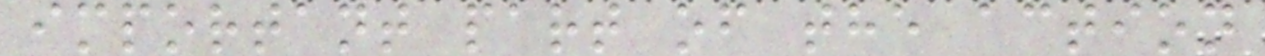important part of the action
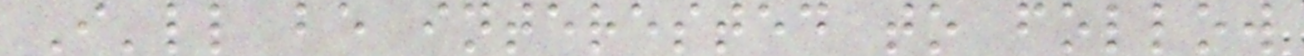I'll be interested to follow
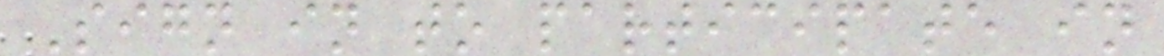Sign in to participate in
